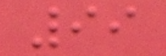99
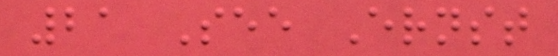21 See Ernst
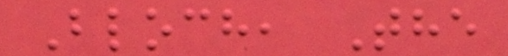Bloch, The
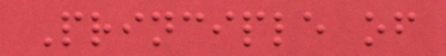Principle of
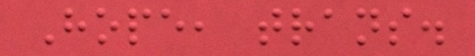Hope, trans.
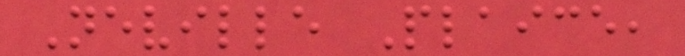Neville Plaice,
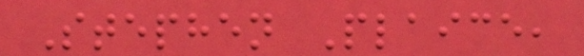Stephen Plaice,
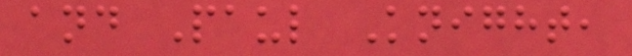and Paul Knight,
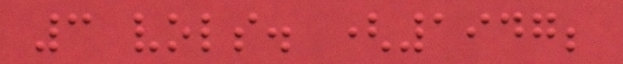3 vols. (1947;
